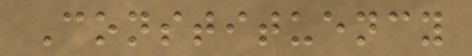Constituency
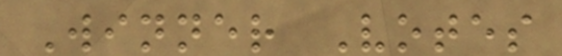Winner Votes
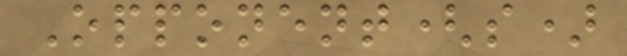Opponent(s)
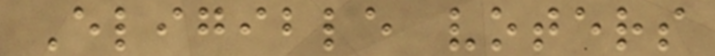Eligible voters
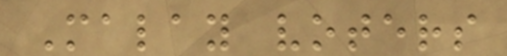Malay voters
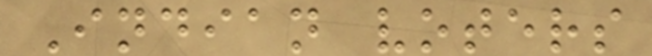Indian voters
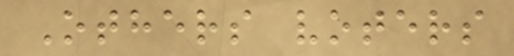Others voters
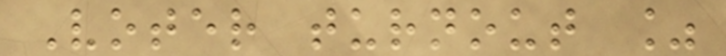Voter turnout %
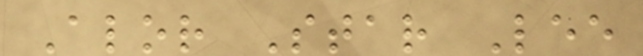Alor Star Lee
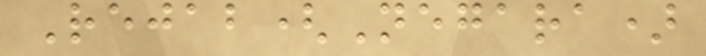Rejab(Negara)
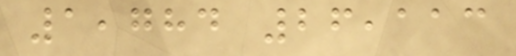1,784 26,113
